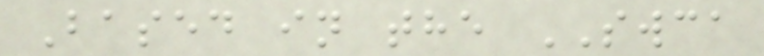Based in the SWCA
